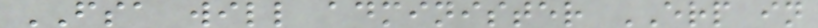FSA will administer ERP in
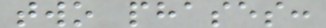two phases:
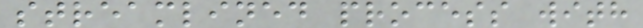streamlined process with
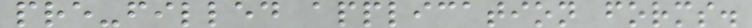pre-filled application forms.
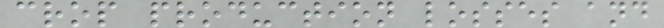crop production losses and
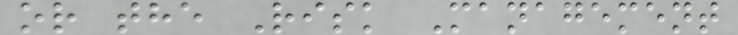or the Risk Management
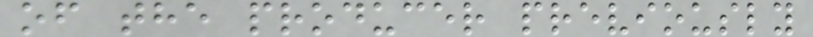of the producer previously
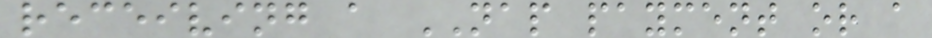receiving a NAP payment or a
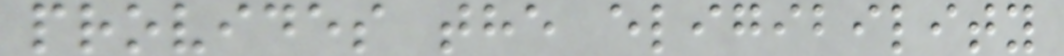provides the eligibility
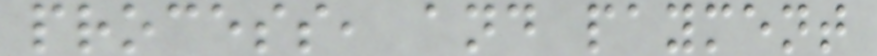process, and payment
